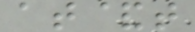at&t
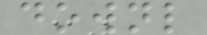downl
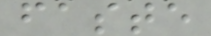faste
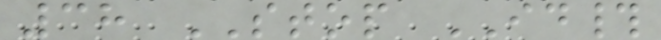38 STOP ID#
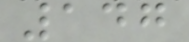147
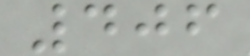406
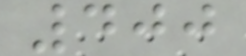400
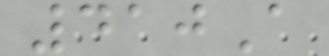410A
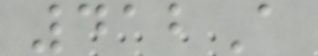412A
